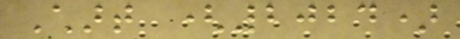Chart (2024)
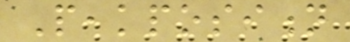Peakposition
